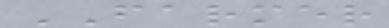FARMER
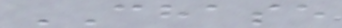CHASE
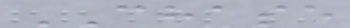CHASE
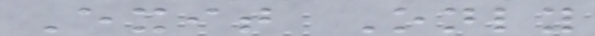Exit Only
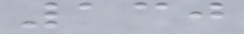130
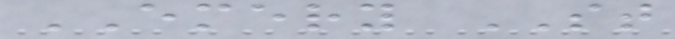EMERY ST
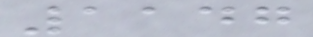1147
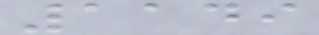1149
